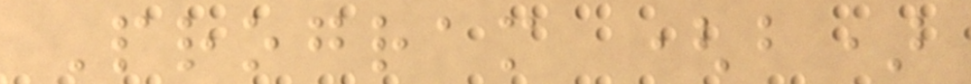Program (b)
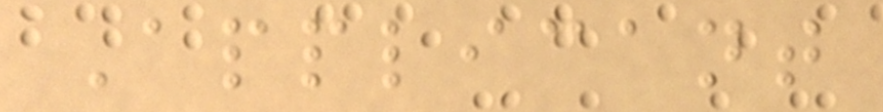Applicant
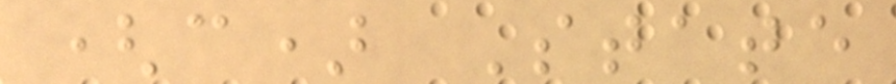(c) State
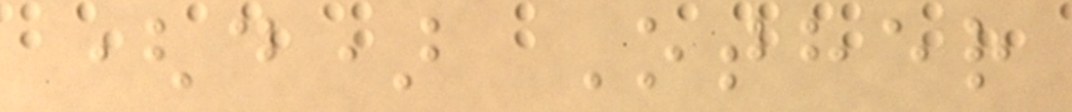(d) Other
